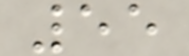55
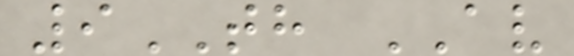9TH AV
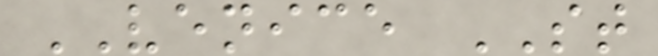VENICE ST
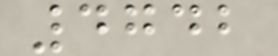4742
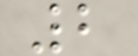2
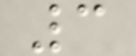3
